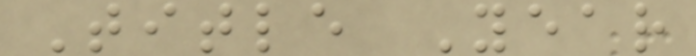Title Year
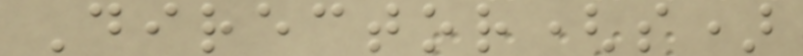Director(s)
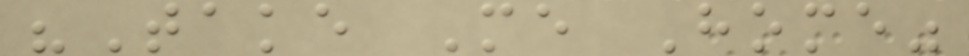"Take Me Home"
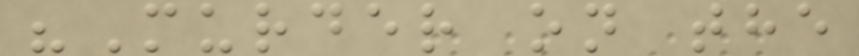"Murder on the
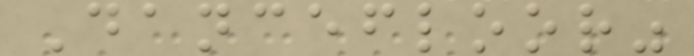Dancefloor"
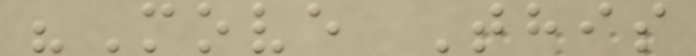"Move This
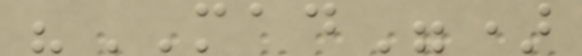"MAD")
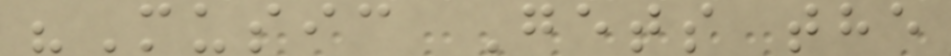"Music Gets the
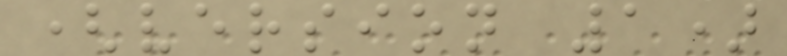(version 1)
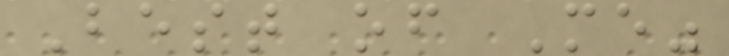Best of Me"
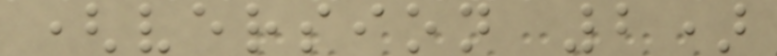(version 2)
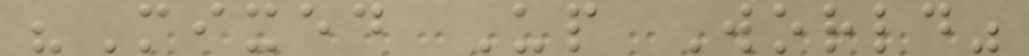"Mixed Up World"
